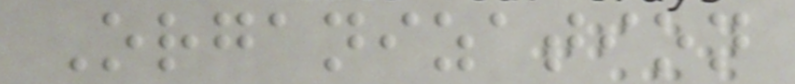Organization
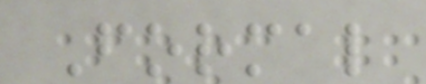Formal
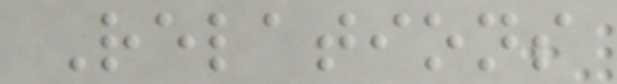Relations
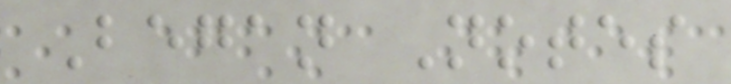Began Notes
